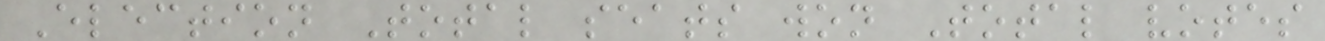Election Total seats won Total votes
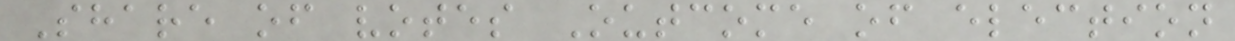Share of votes Outcome of election
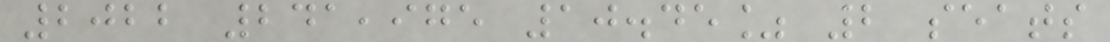2022 241,975 10.45% 2 seats
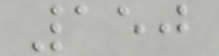150
